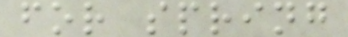for spring
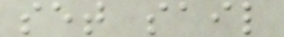set sail
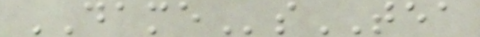DAMEsTEA
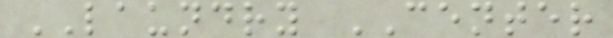LAUNDRY CENTER
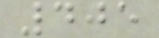405
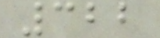322
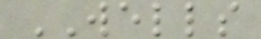WELLS
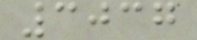3037
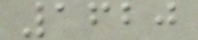1620
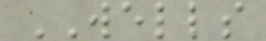WELLS
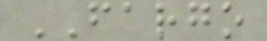FARGO
